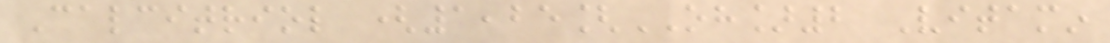Calcitriol (1,25[OH]2 Vitamin
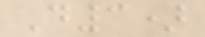D3)
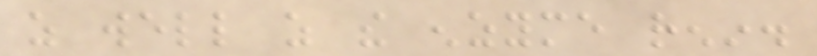as well as the enzyme renin.
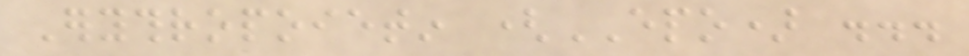Erythropoietin (EPO) ...
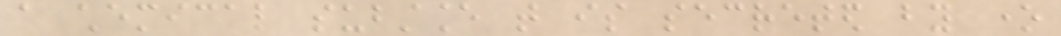a chemical substance that is secreted by one
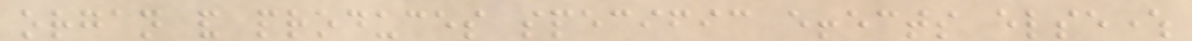organ and produces specific effects elsewhere
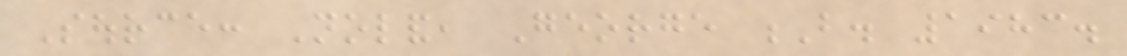Source: Noland, George B. 1983.
